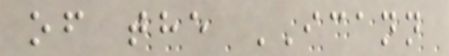of the ICANN
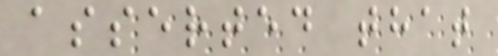asserted that
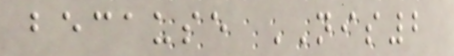because NIS2
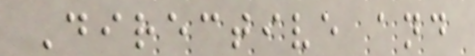Directive and
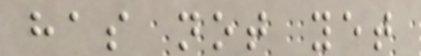has not yet
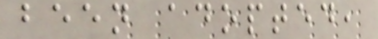been adopted,
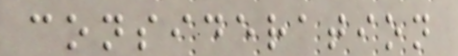consideration
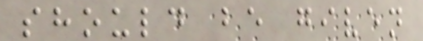should be given
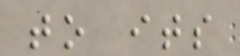to its
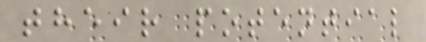their potential
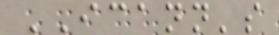ICANN's
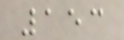153
